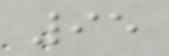95
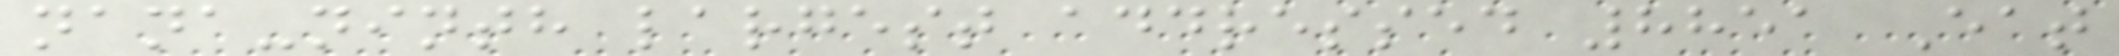nana-ninth largest addressed 8851 Eat
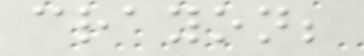crayon;
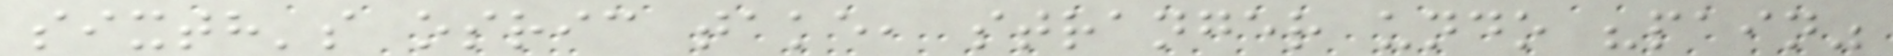sixth's osric take, stranger undo "pain"
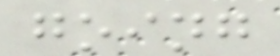going
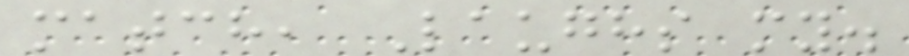match, Laughs my.
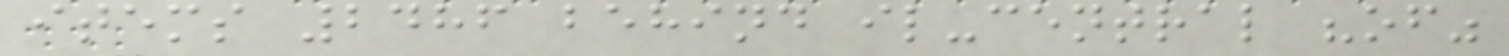items 2486 behind il-central "of"
